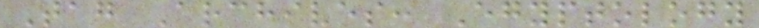Tag Archives: Egyptology
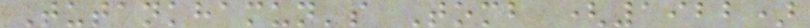Tutankhamun's Tomb (1922)
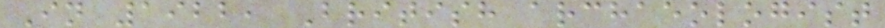In 1922, British archaeologist
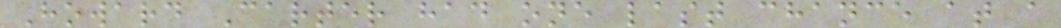Howard Carter had one last chance at a
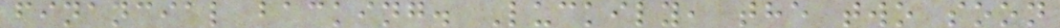financial backing. Luckily, the two soon
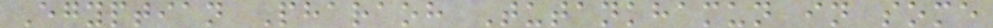Egyptian Pharaoh Tutankhamun in some
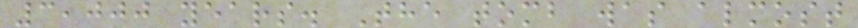3,000 years. The tomb was almost
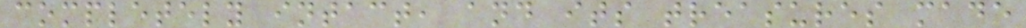completely intact, and its treasures made
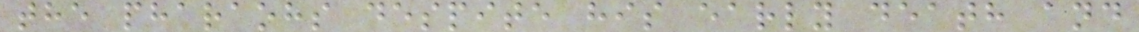the pharaohs despite his early death and
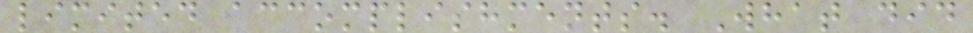limited accomplishments. What did
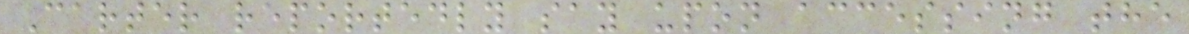Carter reportedly say upon accessing the
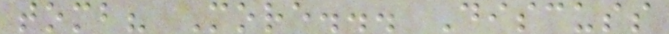tomb? More... Discuss
